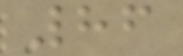86
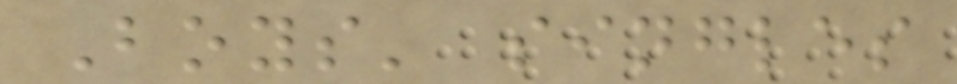Boys' singles
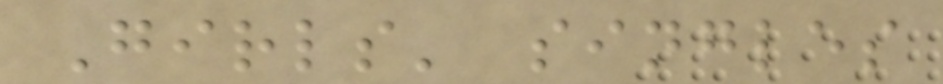Girls' singles
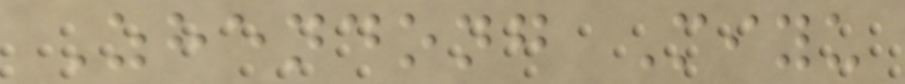Zhendong Miyu
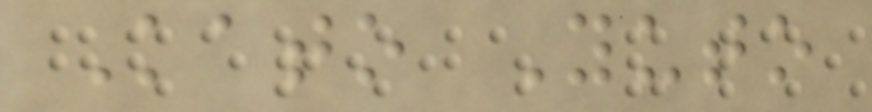Kato Yuto
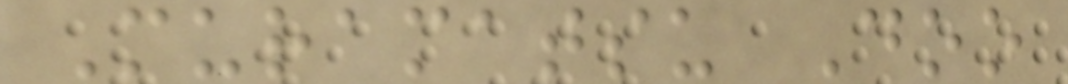Muramatsu Doo
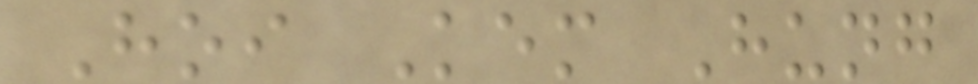Hoi Kem Hung
